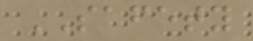SAFETY
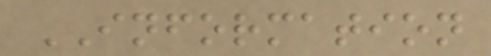INFORMATION
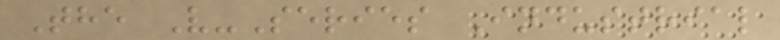The V-Series Industrial
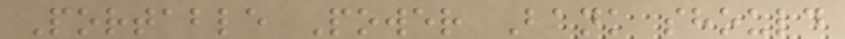Portable Power Bank should
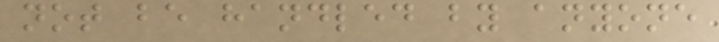not be handled by anyone
